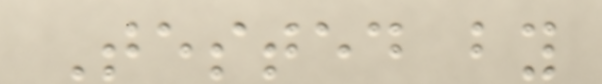Tested by
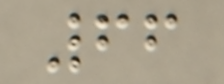66
